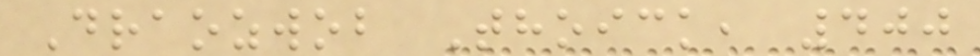Draozwob Thoick, 400
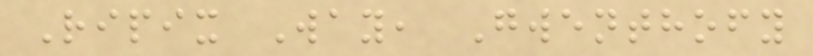Ripix Way, Gwenthofy
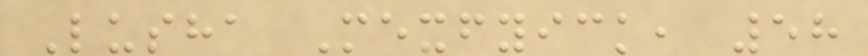Lusha Mexfyick, 58
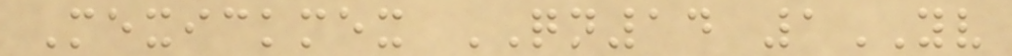Mexickmex QN14 1YV
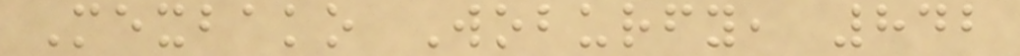Mexbako Woburfy, 842
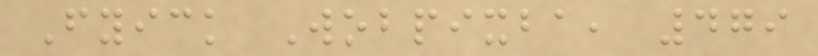Fyick Wobpixba, 479
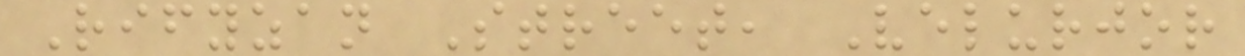Rifyzan Street, Velurjor
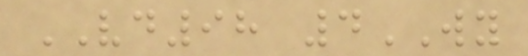VD98 4WY
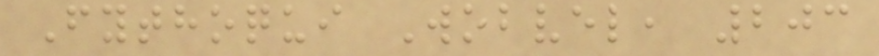Fythoqui Wobvel, 203
